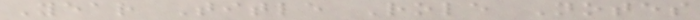Year Title Role Notes
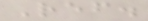Ref.
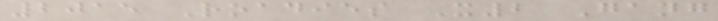2015 Roadies X2 Gang
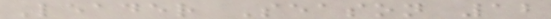Leader Season 12
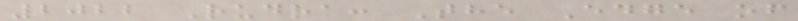2022 Rudra: The Edge of
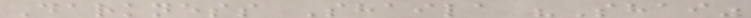Darkness Shaila "Shai"
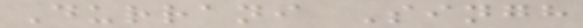Durrani Singh
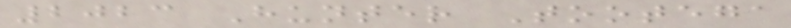2023 Hunter Tootega
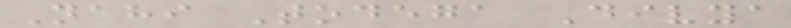Nahi Todega Divya
